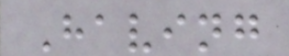Having
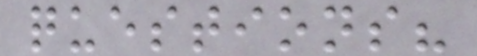questions?
